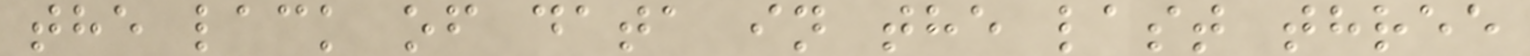the lack of data in the last three
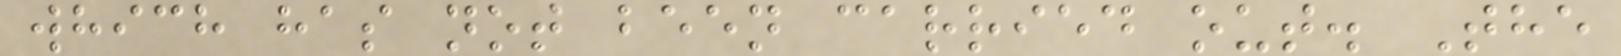which has not been carried out. The
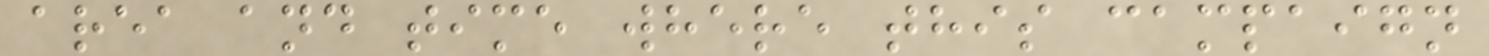area and time where this campaign
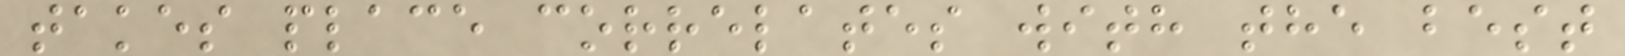takes place correlates with the best
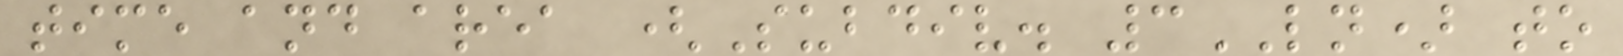time and area (Subdiv. 3LN) to
